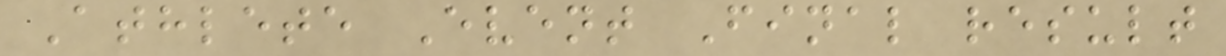Athlete Event Final result
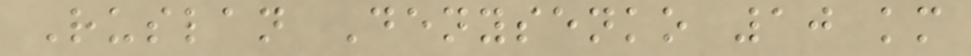Ruslan Denysenko 10 km
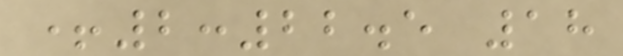+2:22.5 18
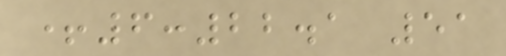+6:22.1 51
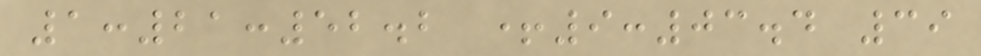1:21:52.2 +9:03.4 39
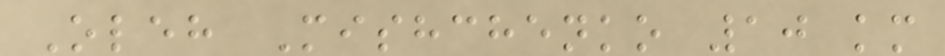Oleh Mishchenko 10 km
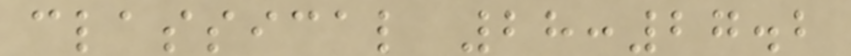classical 28:27.2
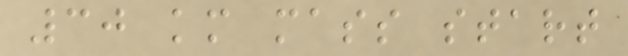30 km mass start
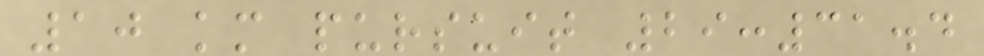10 km pursuit 29:31.4
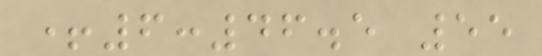+6:46.5 55
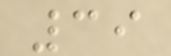39
